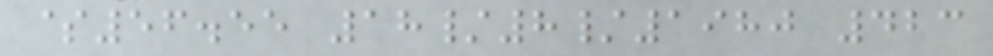$56.55 18/8/1980 423
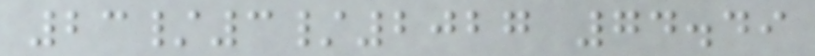23/3/2027 74.49
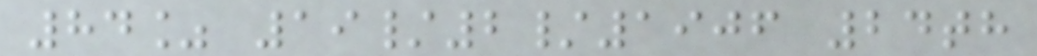84% 19/2/1906 24th
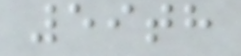59th
